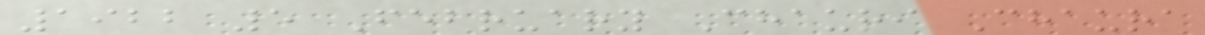1922 5 February Chauri Chaura
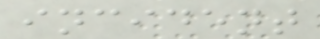incident
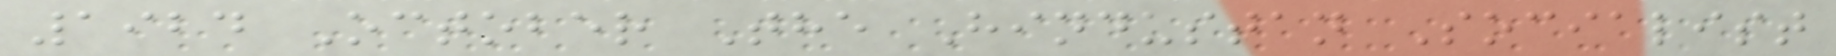1924 October The Hindustan Socialist
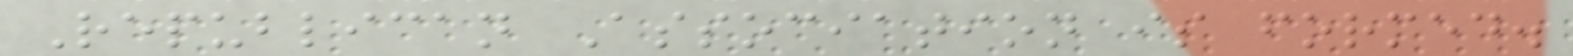Republican Association is formed.
